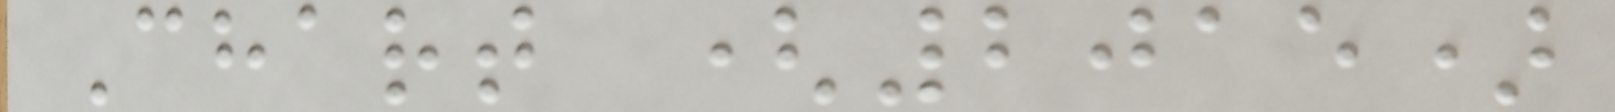Chart (2015)
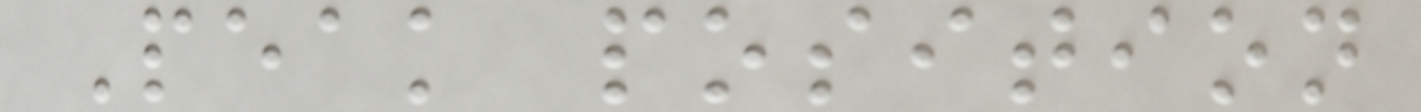Peak position
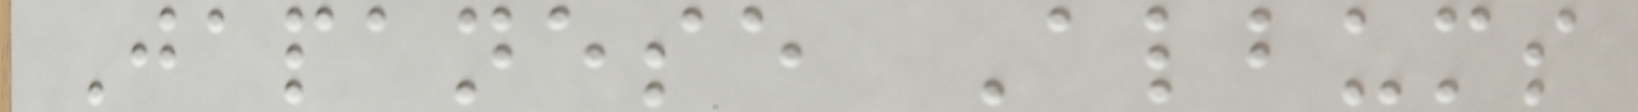Japanese Albums
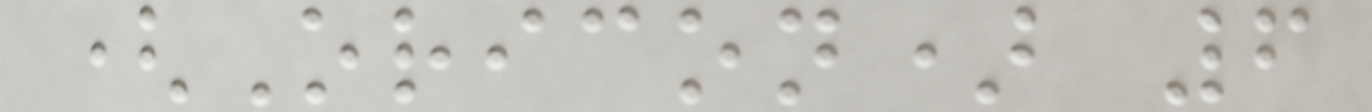(Oricon) 6
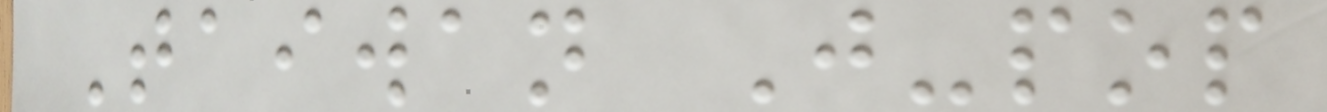Taiwan J-pop
